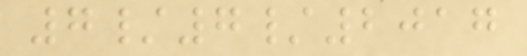7/7/2017
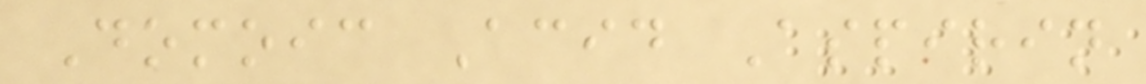Domoic Acid Aspirin
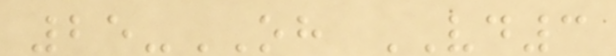25-OH VD3
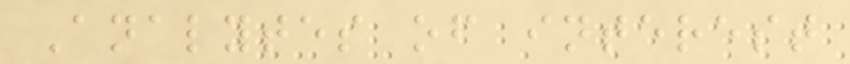Analytes of interest
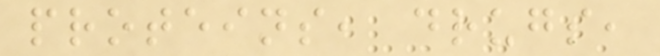proteins, drugs,
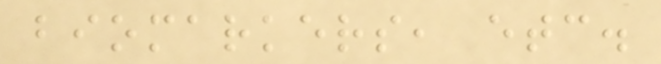biomarkers, etc.
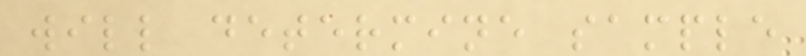will determine sample
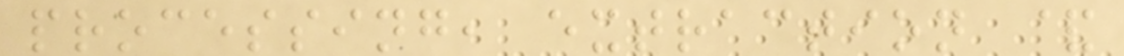processing, extraction &
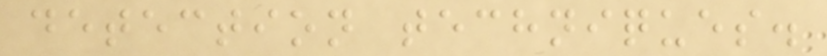detection techniques.
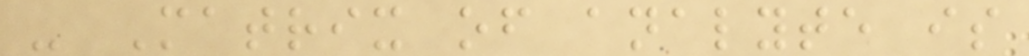- Matrix of analyte is
